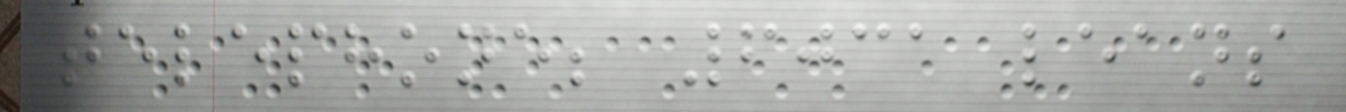telephone; 6031 leans
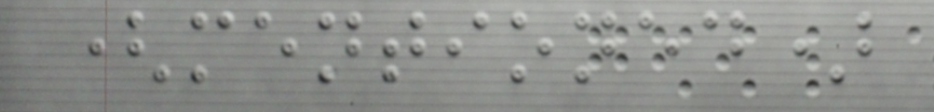(mentioned)
